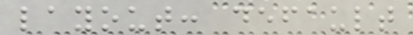layout: default
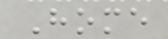Home
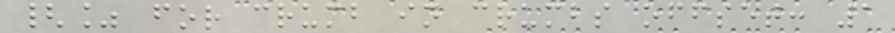{% for crumb in crumbs offset: 1
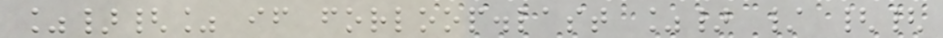%}{% if forloop.last %} / {{
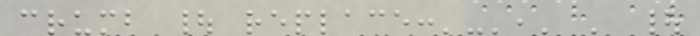crumb | replace:'-',' ' |
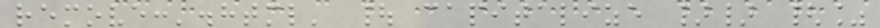remove:'.html' | capitalize }} {%
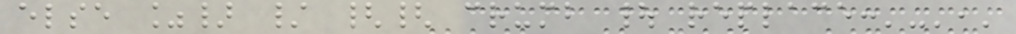else %} / {{ crumb | replace:'-','
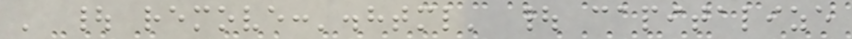' | remove:'.html' | capitalize
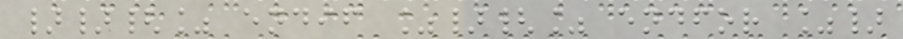}}{% endif %}{% endfor %}
